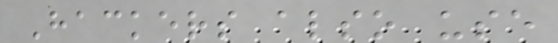Hackers also use
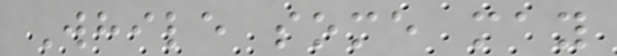While some may
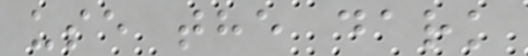use the dark
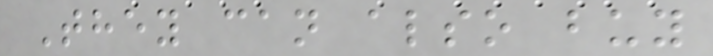They can also buy
